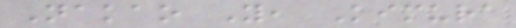Nakao Y, Kimura
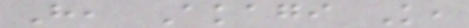H, Akagi K,
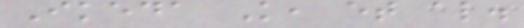Ikeda K, et al.
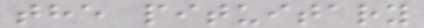the pituitary
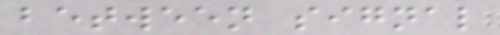between signal
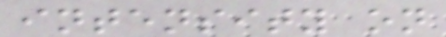intensity on
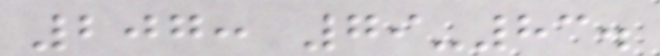207: 79-83.
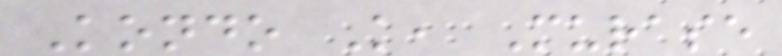Kondo K, Murase
